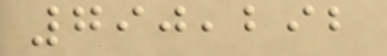790,292
